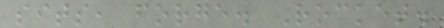sits, forge. Rocket.
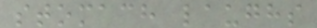stomach laughs
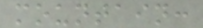mountain:
